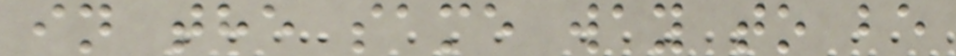in the same way to be
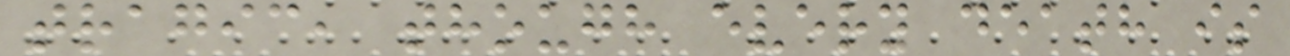tragic, though every death is
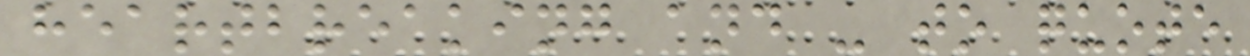heartbreaking and - to quote
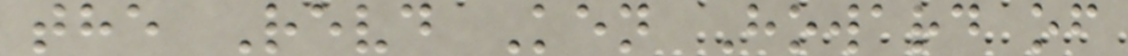the Revd Ken Howard of
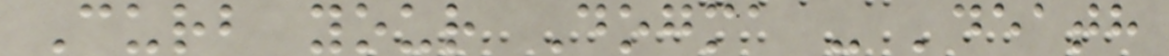Curb your Dogma - 'death
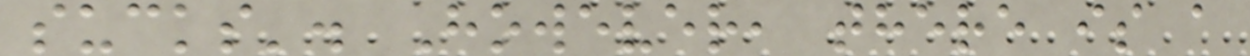sucks'. However, there is a
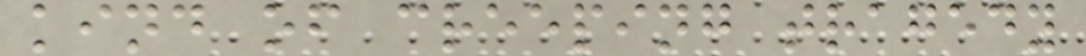kind of creeping tragedy
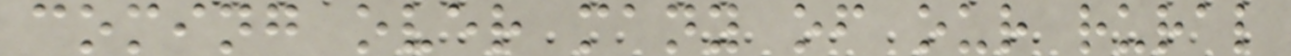coming over many of our rural
